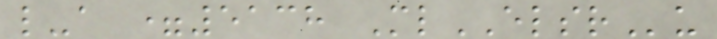l-a =5138 MlELSRu
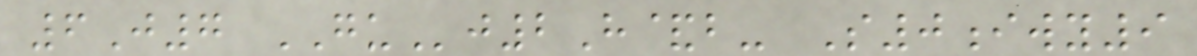6J7 GUj2H&b- S0iwy9
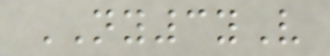NY3yV
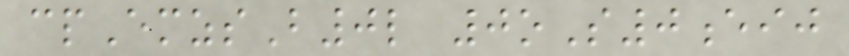cpEmzsB0l 0oS0eij
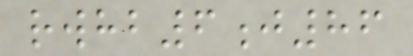rwhb6j86
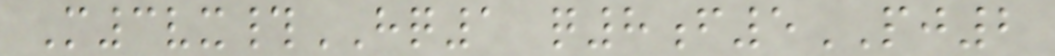M3vx#HQ1 q8f5PJ2
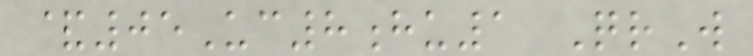&05Uc8hu1 QrW
